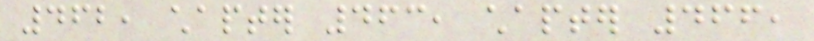462, chapter 463, chapter 466,
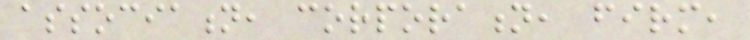association, corporation, firm,
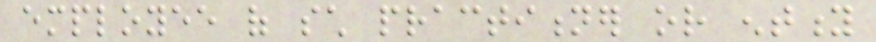employee of such practitioner or entity
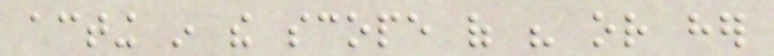acting in the scope of his or her
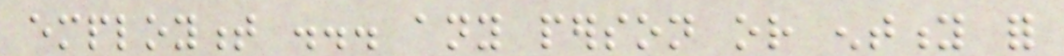employment ... any person or entity for
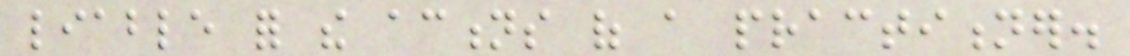liable for the actions of a practitioner.
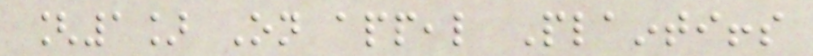[1] On appeal Plaintiffs
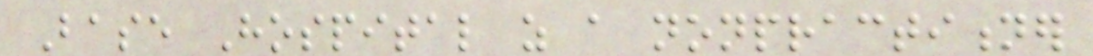Base Hospital as a nonpractitioner
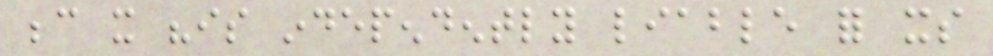because it "is independently liable for its
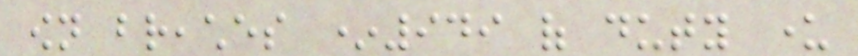own breaches *949 of duty under
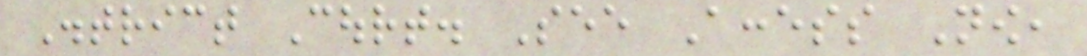District Court. See Access Now,
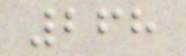268
